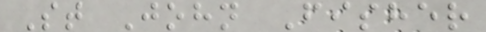St John Fisher
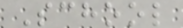School
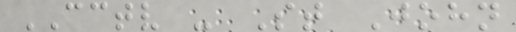CCTV - St John
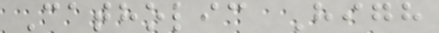Catholic High
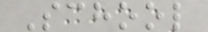School
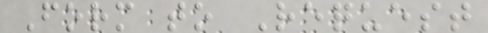Form to Request
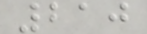210
